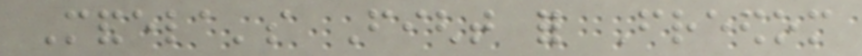Mandela's Fight for Freedom
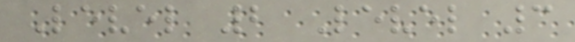Level 2 Level 3
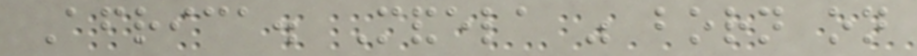Africa. Mandela was born on
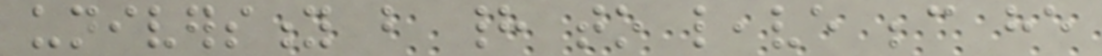university but had to leave because he
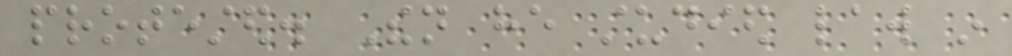protested. Then he studied law in
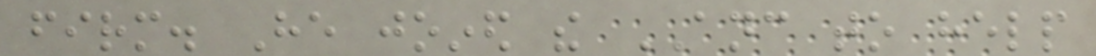firm. He joined the ANC to help
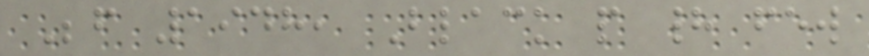Before 1948, Black people had few
